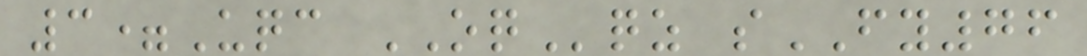3=Uqc OQqz sFY76
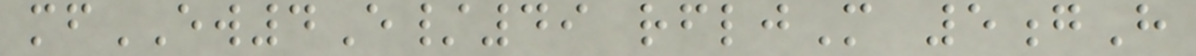mfEW4E/49 rfljM 5gH
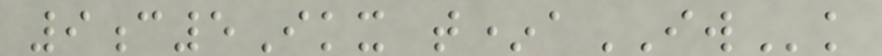9c5Ikx t*aIWk
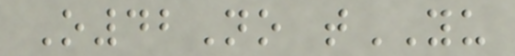O42No tYU
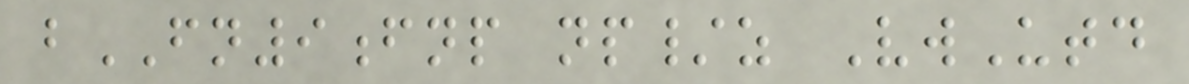bFN9fnp np/z VwUtd
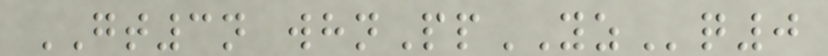GT3n whnPpYZq0
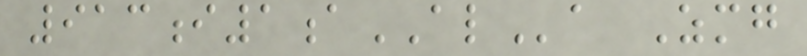913i1aALa Zmg
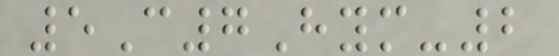5C7Hym-2
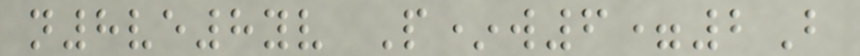n8ve8yv P*w6=2B
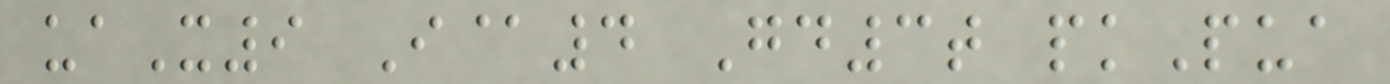uaX9 I@4 Gd3t pkPua
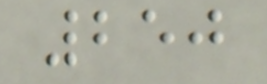250
